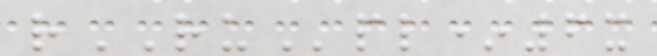rRUpl*6x
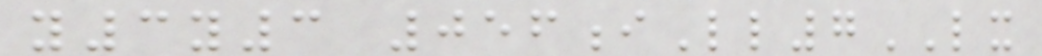y3y3 056iLl7LX
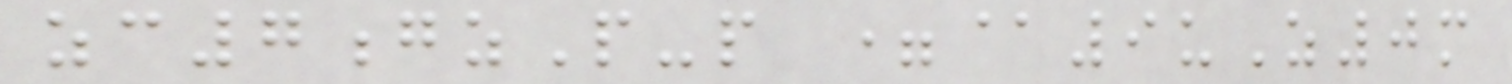zc7gzP-p =@9uZ0m
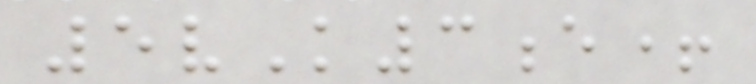5vK3e+
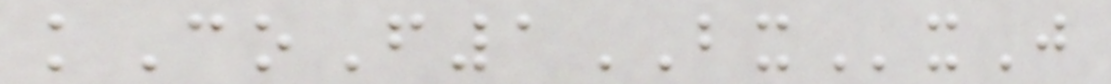kCoF1BXxJ
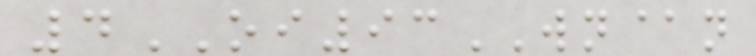4OI93WN@n
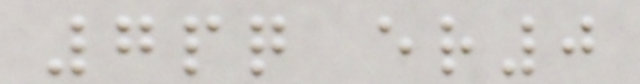7pq er0
